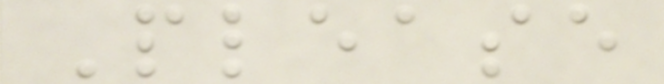Please
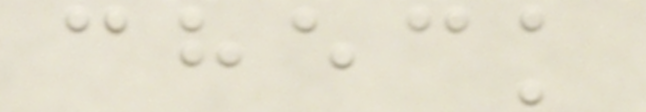check
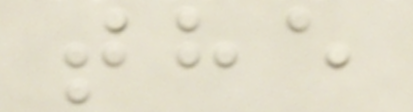the
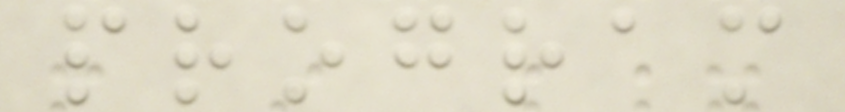program
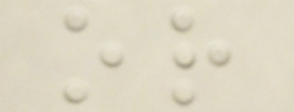or
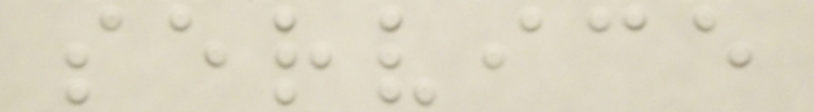service
